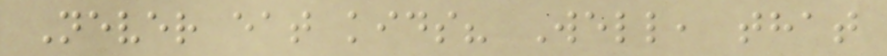Never eat kids? Well, that
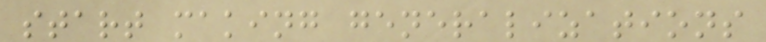start making generalizations
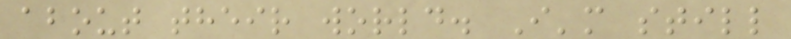about their world. I'm still
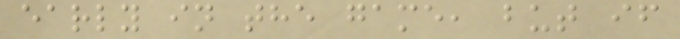early in the game, but if
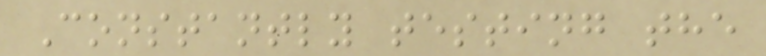Constantly testing the
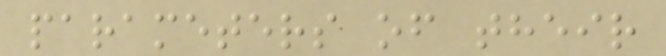parameters of their
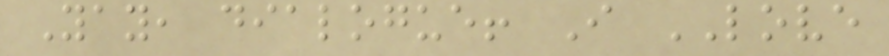Yay, dialogue! I LOVE
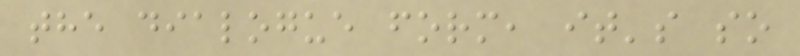the dialogue form, it's so
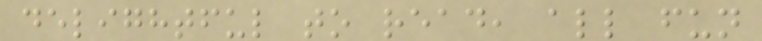delightful to read, all fun
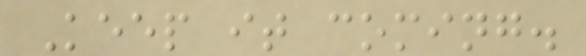Keep it coming.
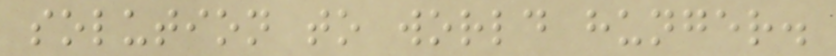solution to world hunger.
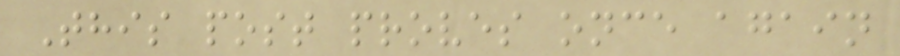This post proves once again
